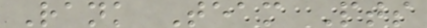Rank Team Pts
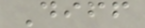Diff
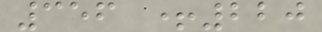356 +220
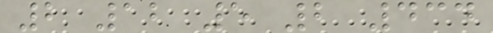2 12 5 2 434
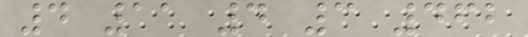4 11 4 3 462
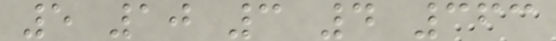5 10 3 4 363
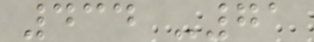434 -71
